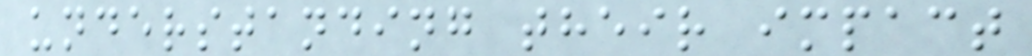understanding their impact
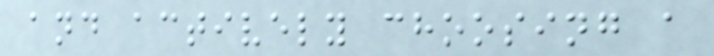and actively choosing a
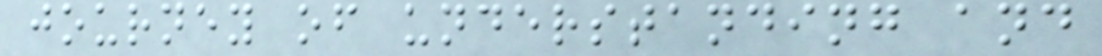journey of understanding and
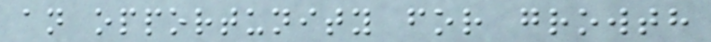an opportunity for growth
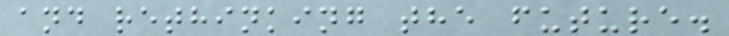and rethinking the future.
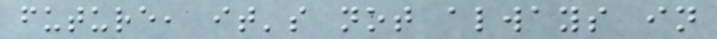future, it's not always in
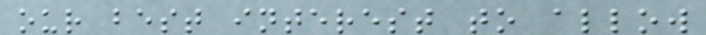our best interest to allow
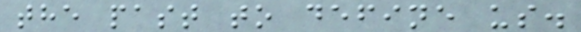the past to define us.
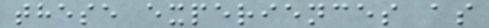these experiences as
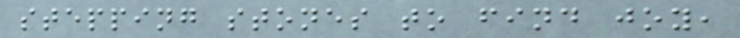stepping stones to find joy,
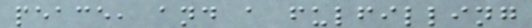peace, and a fulfilling
